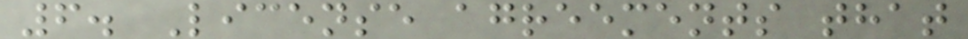6. License agreements that
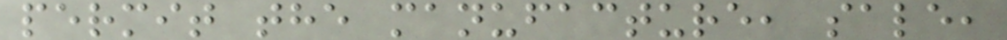permit the manufacture, sale,
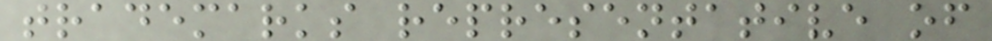trademarks representative of
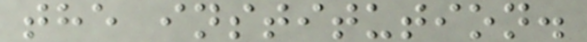the institution.
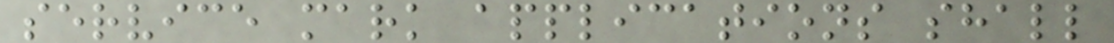service mark applications shall
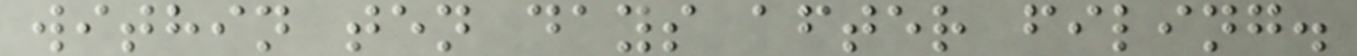within ten days after filing.
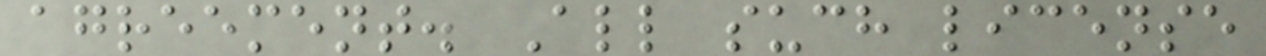agreement. All such license
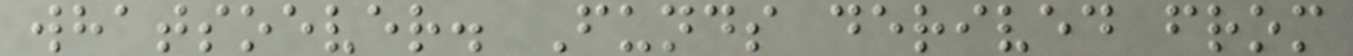whatsoever. Funds derived from
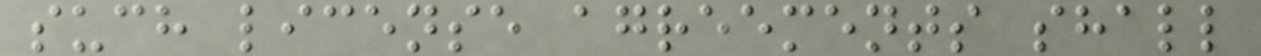such license agreements shall
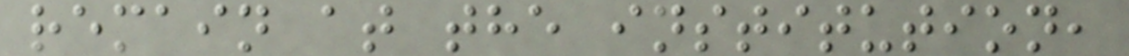remain at the institution,
